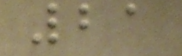21
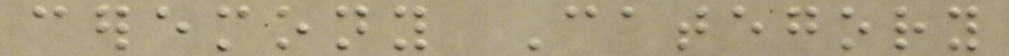ceremony Category
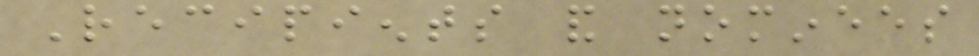Recipients and nominees
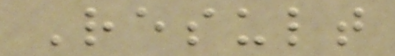Result
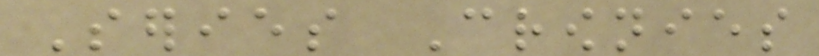Series Crownies
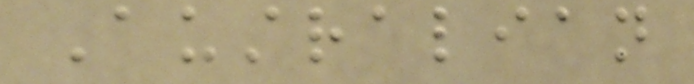Australian
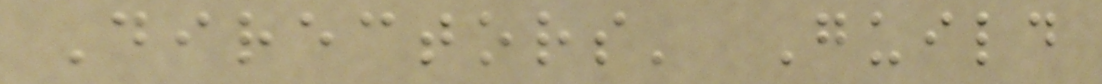Directors' Guild
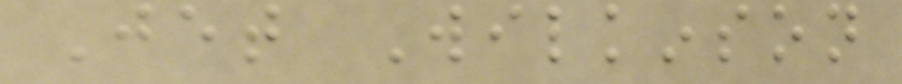Jet Wilkinson
